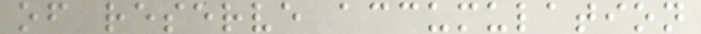of reserve accumulation
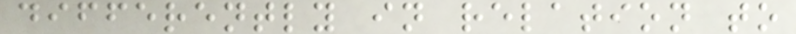differently in relation to
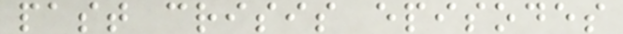past crisis episodes
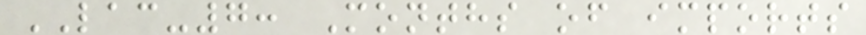LAC-7: Months of imports
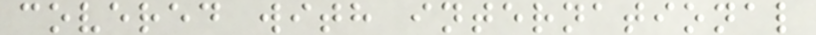covered with international
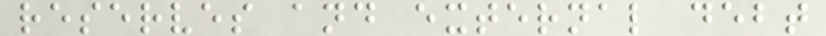reserves and external debt
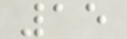15
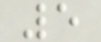5
